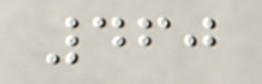460
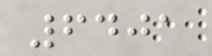6401
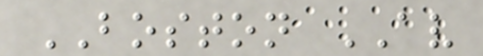BOSTON AV
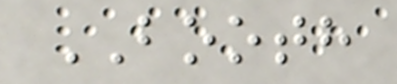BOOTH
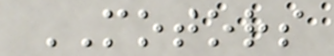MOTORS
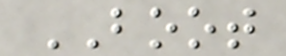BOOT
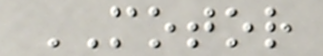MOTOR
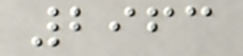2963
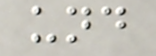und
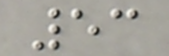53
